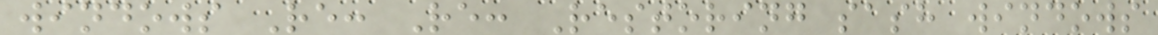windows Re: Re: Restoring sash windows
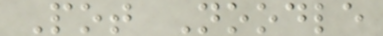Pot Noodle
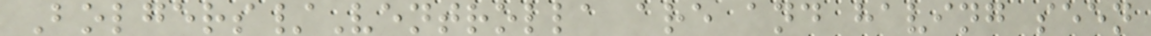Bolgers/Ventrolla are and having seen
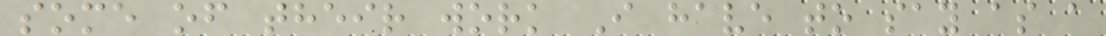some of their work I have to say as a
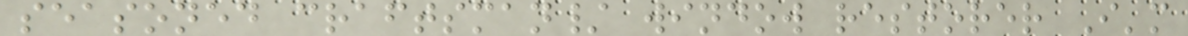seasoned craftsman/ window restorer I'm
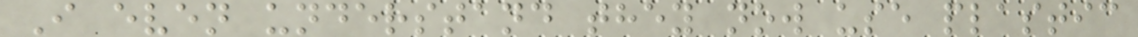I even understand they now use plastic
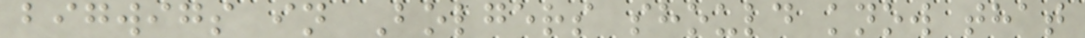bigwigs in Bolgers should know that
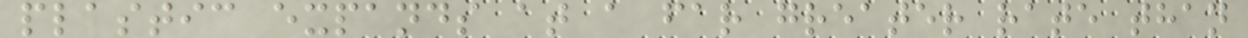plastic expands at a far greater rate than
